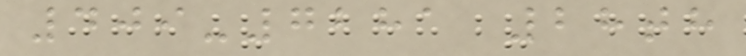409-7281 28th
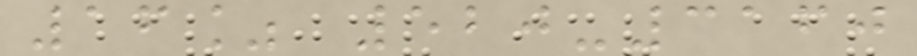16% 520-3160
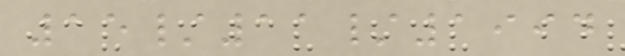15/11/1994
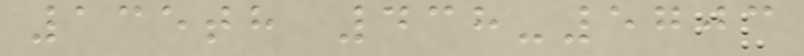135th 438-5703
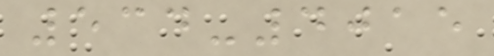534-4015
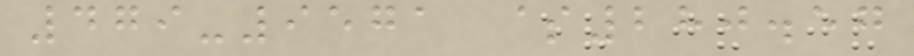479-9571 $280.57
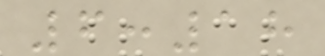6:18
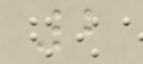2
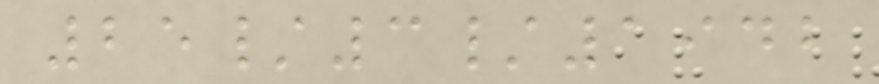25/3/1942
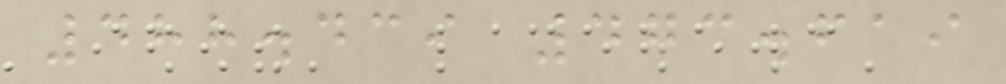488.439 473.619
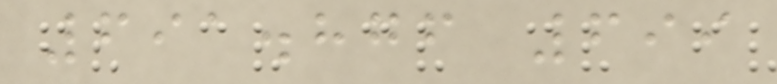691.876 699
